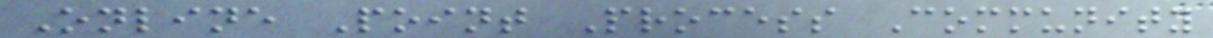Online Point Process Community
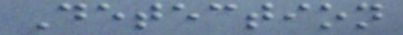Detection
